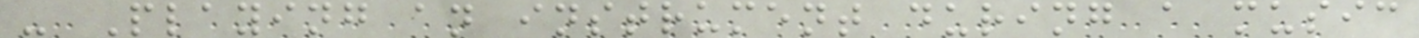- Playing an instrument during a music
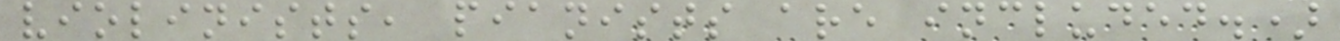violinists, pianists are included.)
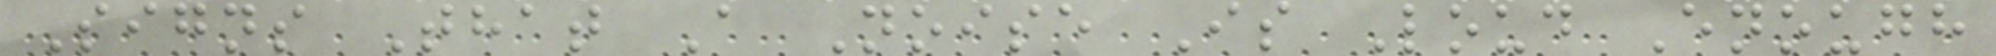Signs That A Noise Is Loud Enough
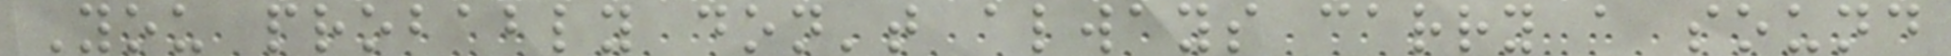You probably don't always carry a sound
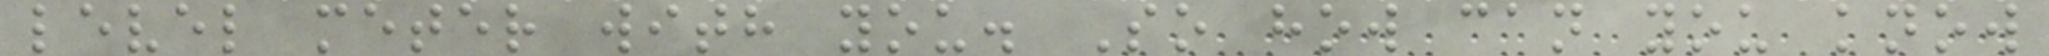level meter with you. So how can you know
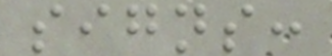signs:
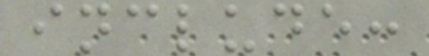include:
